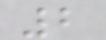2
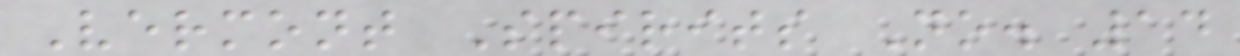Vermont Spirits No. 14
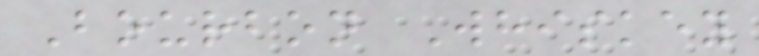Bourbon Whiskey
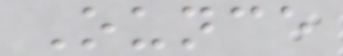Ounce
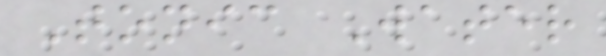Tonic Water
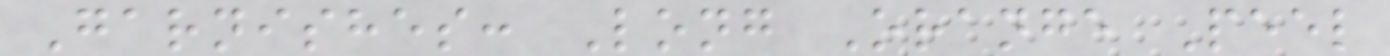Garnishes: Long Orange Peel
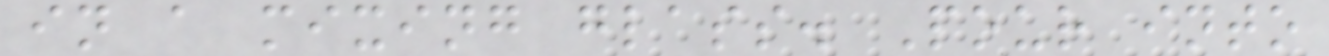in a mixing glass. Pour into
